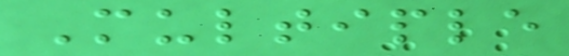Multiple
